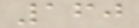160
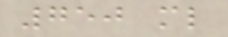750 ml
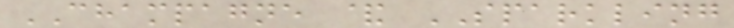CHAMPAGNE & SPARKLING
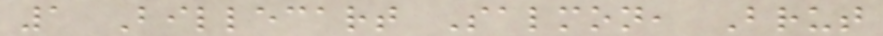1 Billecart Salmon, Brut
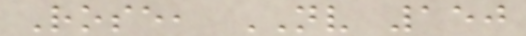Rose, NV 150
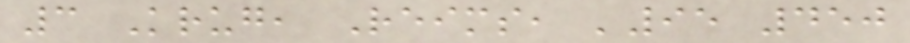3 Krug, Reims, '95 450
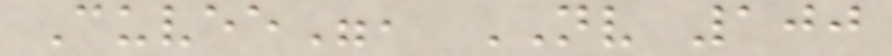Cuvee", NV 100
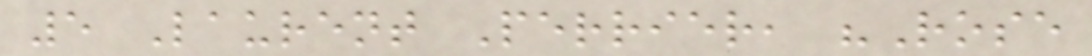5 Laurent Perrier, "Rose
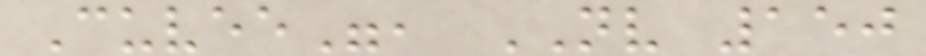Cuvee", NV 150
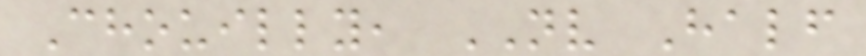Chouilly, NV Half
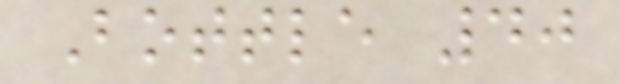Bottle 40
